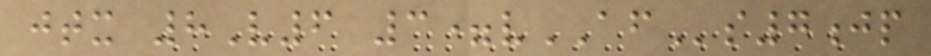jtx 8V6 3=vAFs7jp
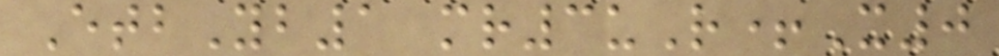EtbYb1 mr3uR+X0
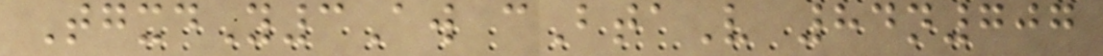TgxdY3Aw cBtaV 84n707
